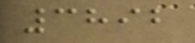3892
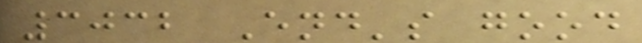3032 End's good
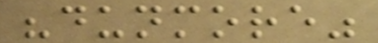"dunmore"
